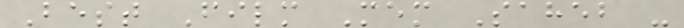Best Film Mem Saheb -
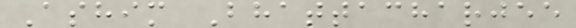Ashim Bhattacharjee
